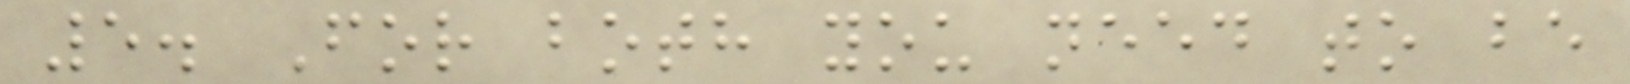5. For both you need to be
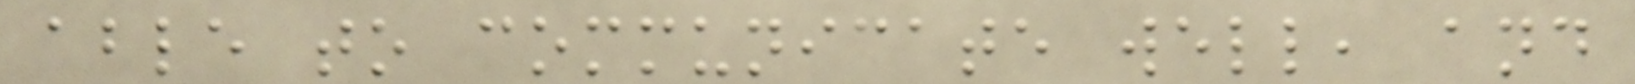able to communicate well, and
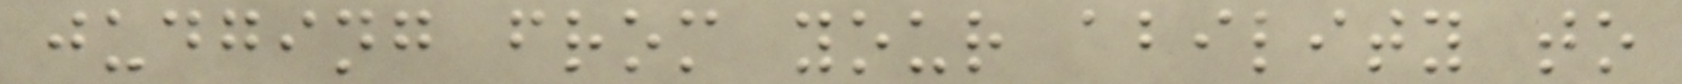judging from your ability to
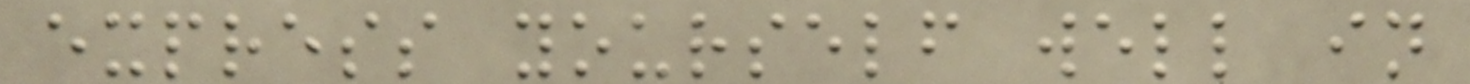express yourself well in
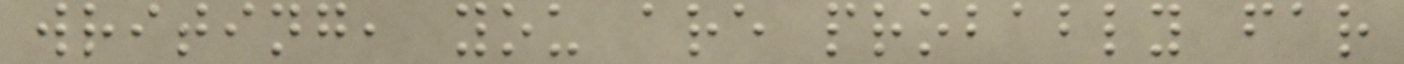writing, you are probably far
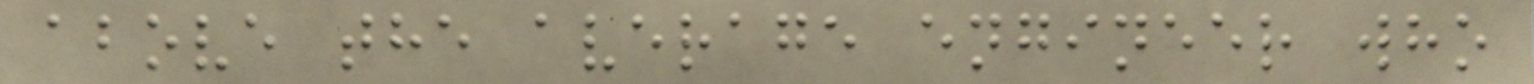above the average engineer who
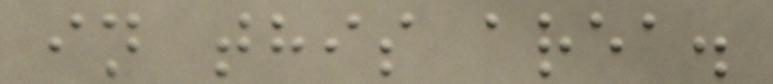in this area.
